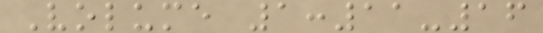Volume 1:11-16
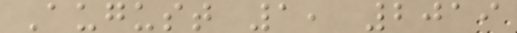August 1, 2019
